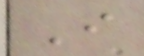I
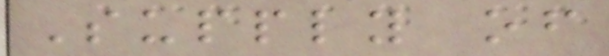Supply of
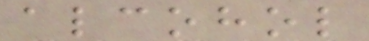alcohol
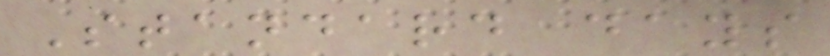Standard days
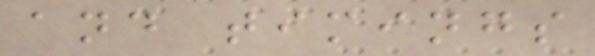and timings
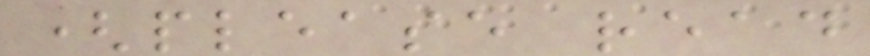(please read
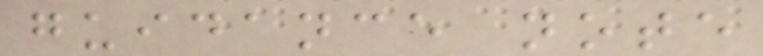guidance note
